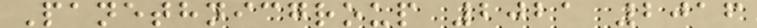Panethnicgroup 2021 2016
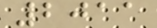2011
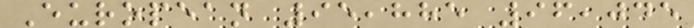European 95,885 96,045
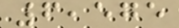6,575
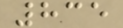835
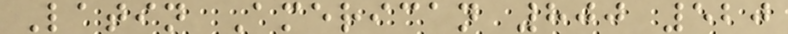Latin American 800 520
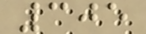305
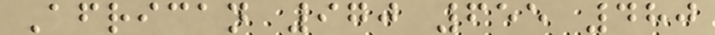African 970 655 480
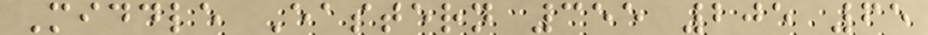Middle Eastern 355 205 65
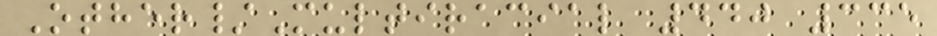Other/Multiracial 440 335
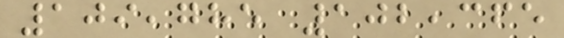109,785 102,365
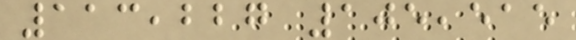113,227 105,515
